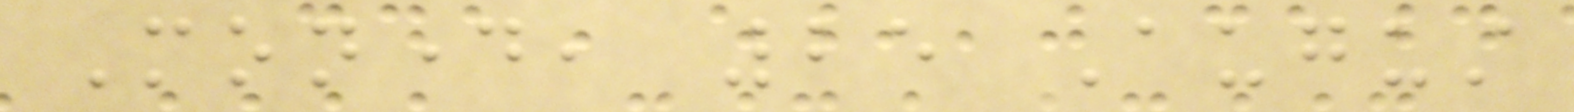Monday, 25 August
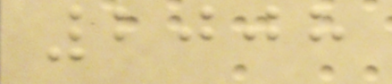2008
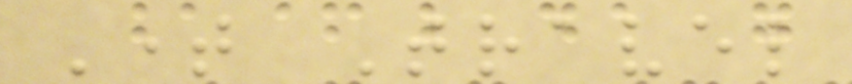Time Travel
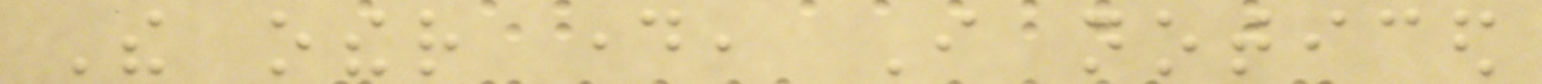The other day, I noticed
